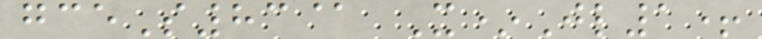gceS83@ X*Jl1+
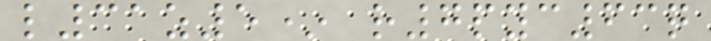l31z5* r7pyc63q
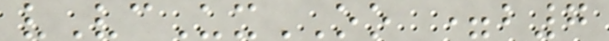vVcUxOO =b7
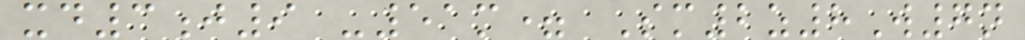xd3j9 -51m= Sm2z8W7n
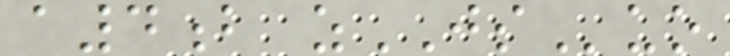a4b zJSuo
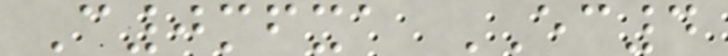C0mfxa EC4
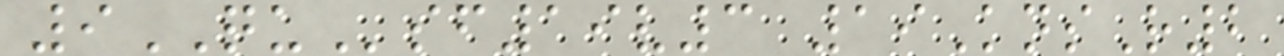9QUsf19v3 19KnsR2
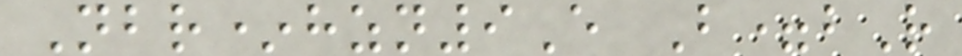Nbr*hzn9E B=bR
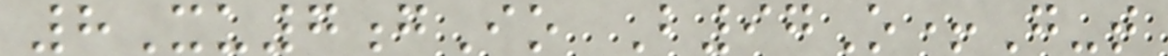8Xu7gIo B97O+G-t
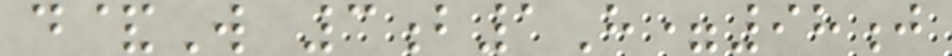d&W 3b1H=98j
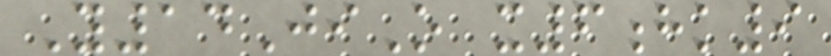Y14JiO x6hk9
